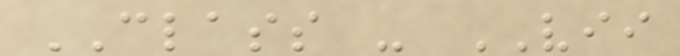CLASS - VII
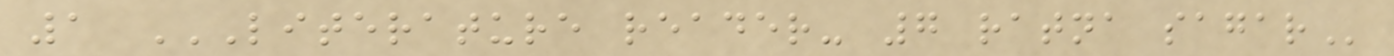1 LITERATURE READER- 7 RATNA SAGAR
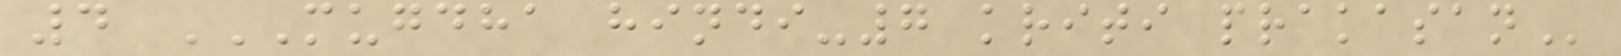4 MUGDHA HINDI-7 KRITI PRAKASAN
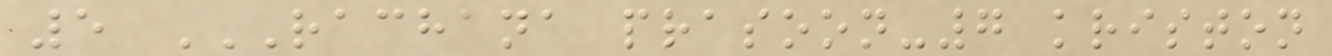5 RACHANA PRASOON-7 KRISTON
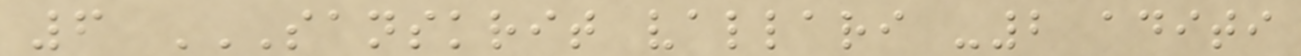6 SANSKRIT VALLARI -2 ADITI
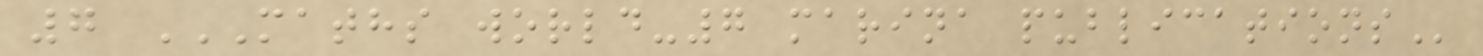7 MATHS WORLD-7 MARINA PUBLICATIONS
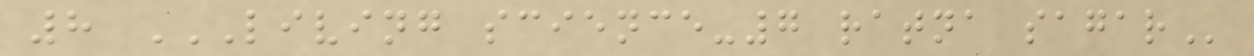8 LIVING SCIENCE-7 RATNA SAGAR
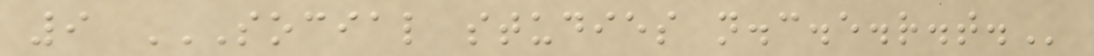9 SOCIAL STUDIES N.C.E.R.T.
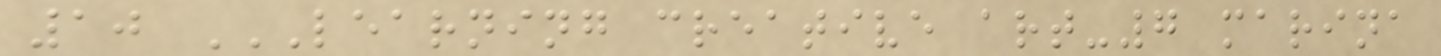10 LEARNING CREATIVE ART-7 MARINA
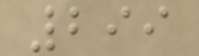299
